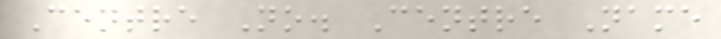Centre No. Centre Name
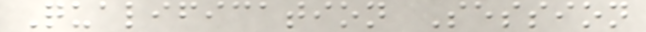Qualification Session
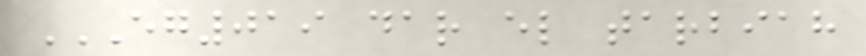EG019 DAR EL TARBIAH
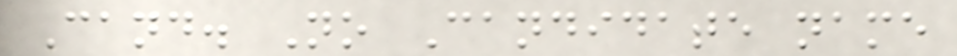Cand. No Candidate name
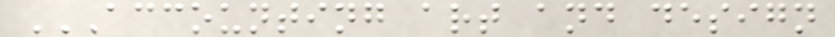ACCOUNTING ART AND DESIGN
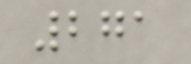271
